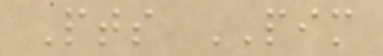Pts PIM
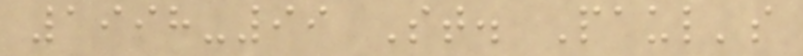1998-99 St. Paul's
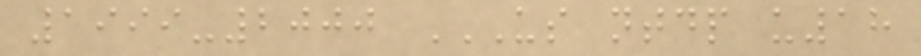1999-2000 US NTDP U18
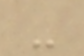-
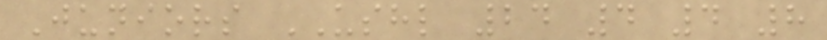Juniors USHL 24 4 4 8
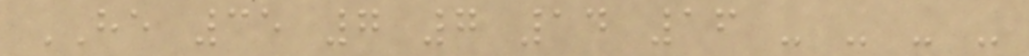HE 35 7 7 14 16 - - - -
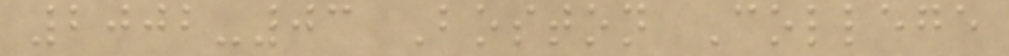2002-03 Boston College
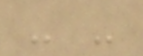- -
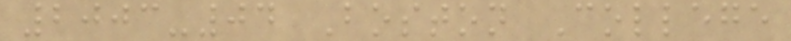2003-04 Boston College
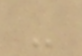-
